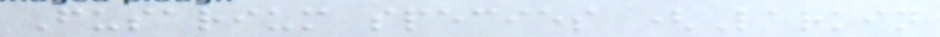Fusarium species (Larkin
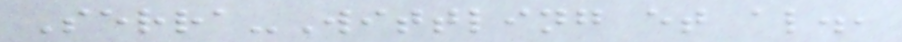Serra-Wittling et al.,
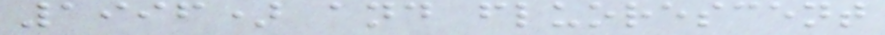1996) and fluorescent
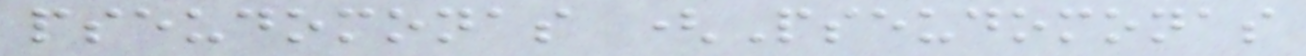pseudomonas (Pseudomonas
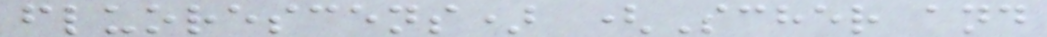fluorescens) (Scher and
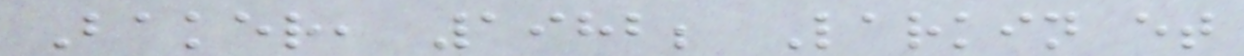Baker, 1982; Larkin et
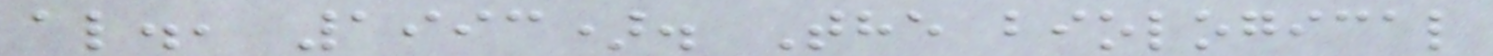al., 1993). The biological
